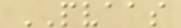PVAAS
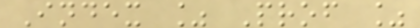Index % Prof %
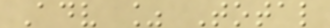Adv % Total
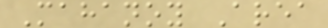Mahanoy Area
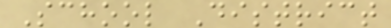School District
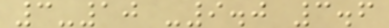3-10 -9.0 3.6
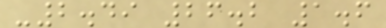-2.49 26.2 1.6
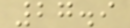27.9
